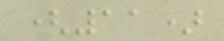(11)
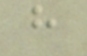h
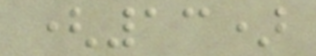(13)
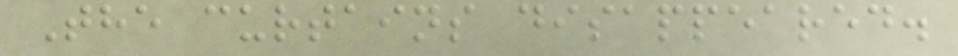The curtains disappeared.
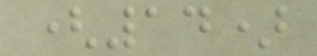(14)
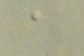a
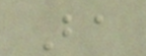Ba
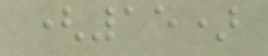(15)
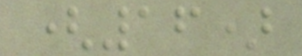(16)
